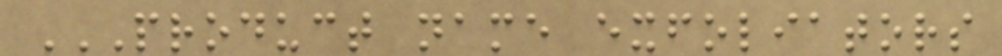PRODUCT NAME EXFOLIATORS
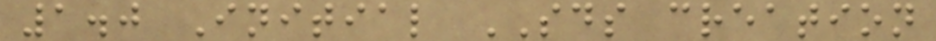1.0 Initial SDS creation
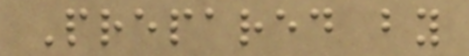Prepared by
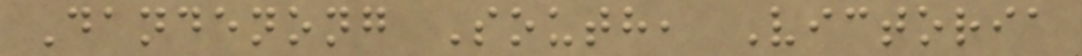Dandenong South, Victoria
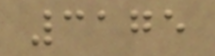3175
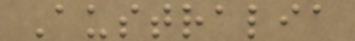Australia
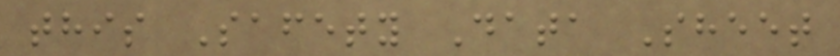this Safety Data Sheet
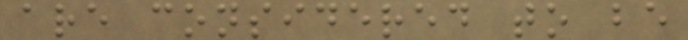are considered to be
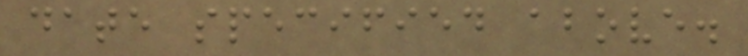date specified above.
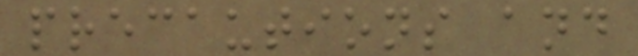precautions and
